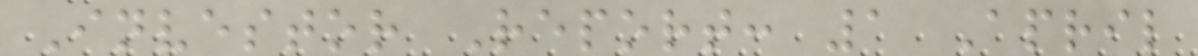Investor Report: 1 April
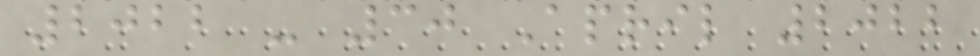2022 - 30 April 2022
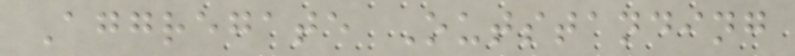Aggregate Outstanding
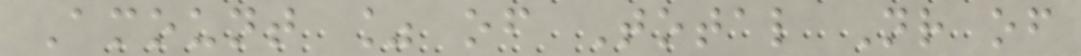Amount % of Total Nr of
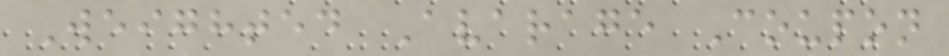Weighted Avarage Coupon
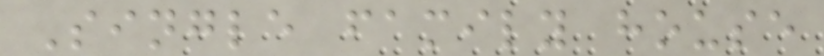Single family house
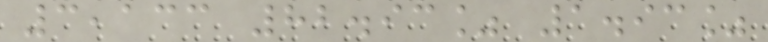3,133 82.93% 1.93%
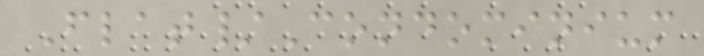Flat/Condominium
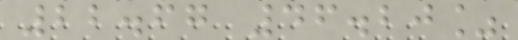22.67 46.20%
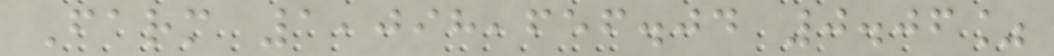Farm 1,098,656.04 0.06%
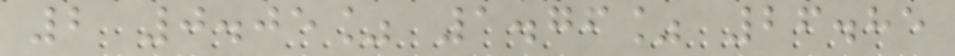2 0.05% 1.76% 26.85
